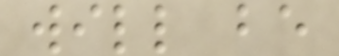will be
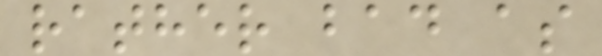rather bad as
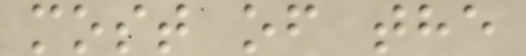most of the
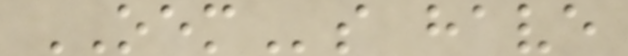OEMs have
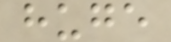huge
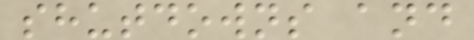shutdowns and
